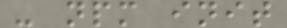- npm init
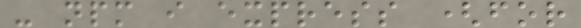- npm i express (for
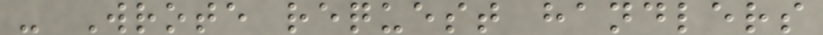- Wrote request handlers
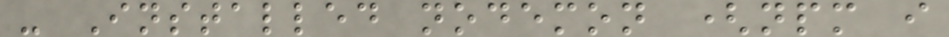- Installed nodemon (npm i
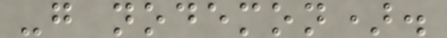-g nodemon).
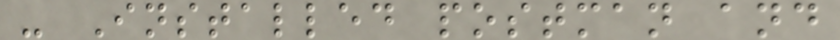- Installed postman and
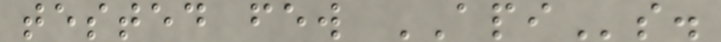tested few APIs.
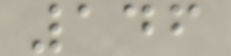146
